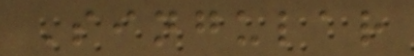Singular
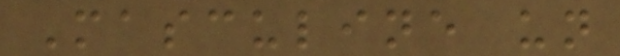Masculine un
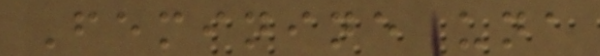Feminine una
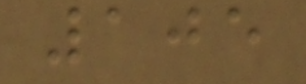105
